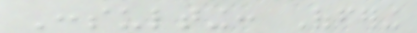Consulting: Offering
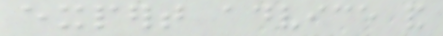expert advice and
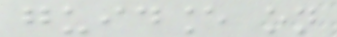guidance on
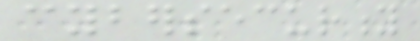cybersecurity
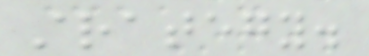strategy.
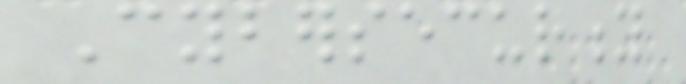Cybersecurity
